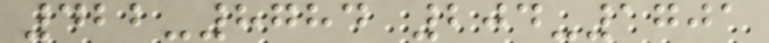422-8784 204-1701
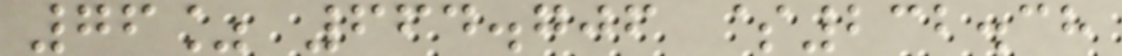76% 664.706 $232.38
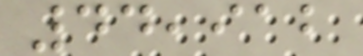44,912
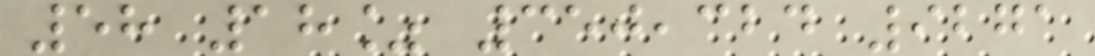58 18% 350,324 9271
